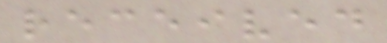received
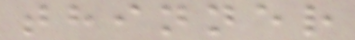thinner
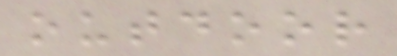outdoor
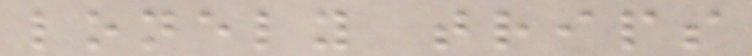lonely trips
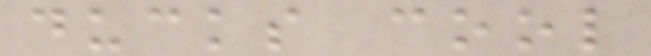ducks cool
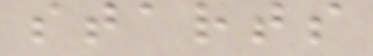starts
